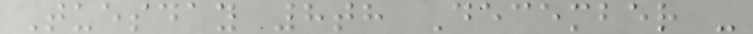Tuesday 8th December -
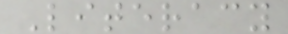Literacy
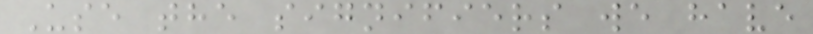Use the signifiers we have
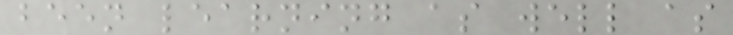been learning as well as
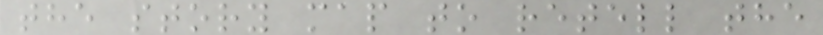the story map to retell the
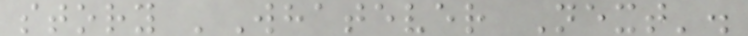story 'Whatever Next'.
